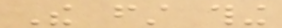The first thing
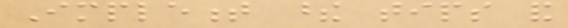Implement these tips and
